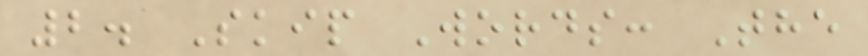2. Skip Words: The
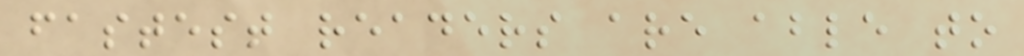fastest readers are able to
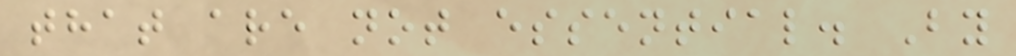that are not essential. By
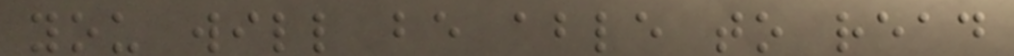you will be able to read
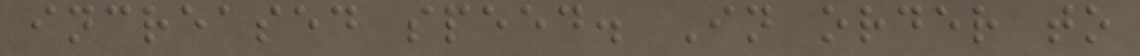increased speed. In order to
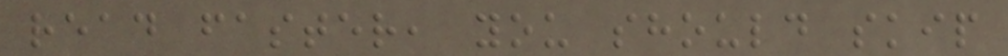read faster, you should skip
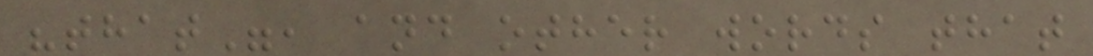"that", and other words that
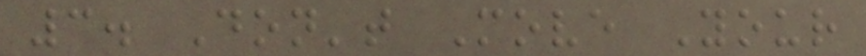3. Don't Move Your
